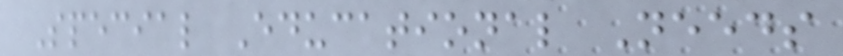Special Educational Needs
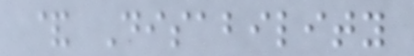& Disability
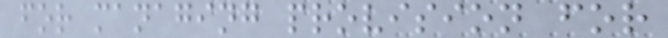for managing provision for
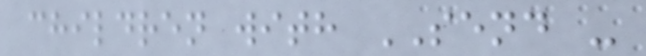children with SEND -
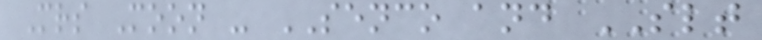Mrs Moon - SENCO and SLT
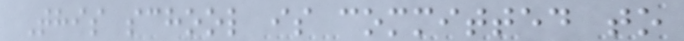This school is committed to
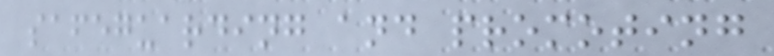safeguarding and promoting
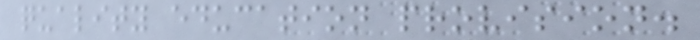quality education provision.
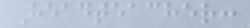Headteacher:
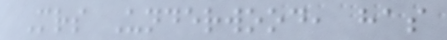Mrs Underwood, has
